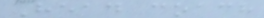Head coach
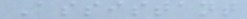Assistant
